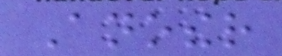Another
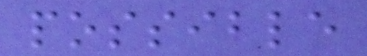possible
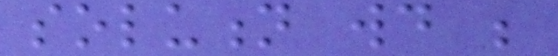solution would be
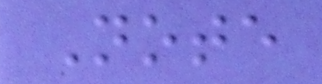Note
